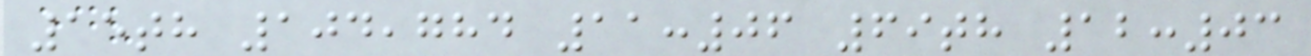15th 104,784 11:06 69th 12:03
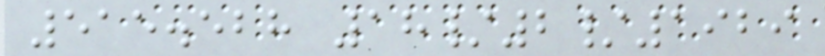515.528 18/2/1929
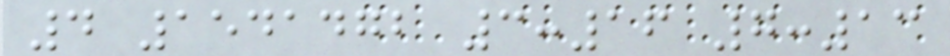4 1541472 3:16 7:13
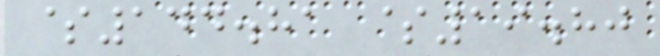$144.81 $19.80
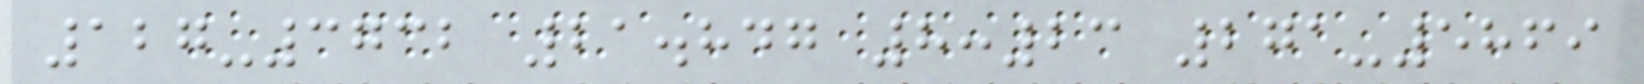127-3732 21.847 8:23 271-5869
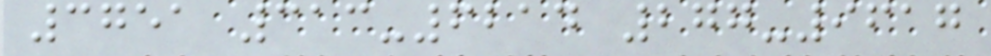3751 313-6214 277-9617
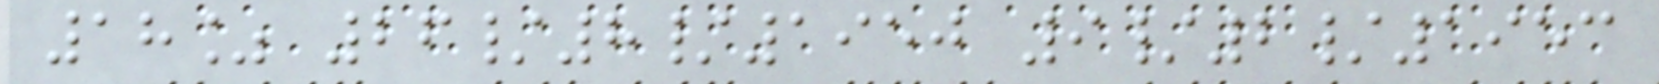18% 26/8/1950 9/2/1953
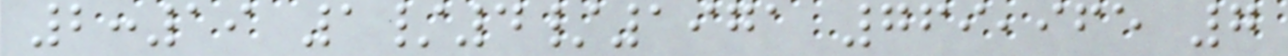2:19 1/4/1971 769,965 7
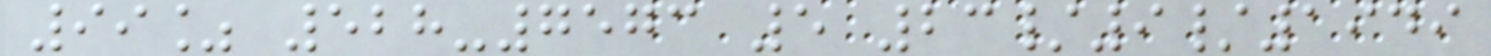99% 528-7573 5 23/9/1949
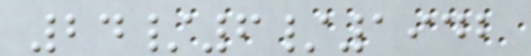24/6/1942
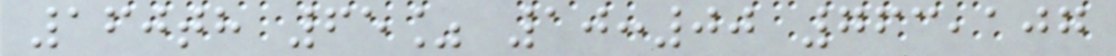160th 65% 10:00 763,107
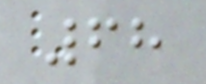68
